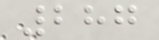287
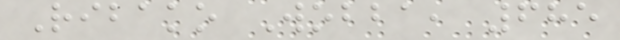Ribako Wobba, 685
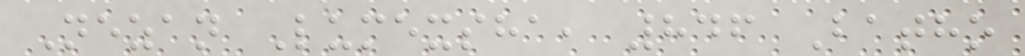Nezan Lumexsha, 846 Batho
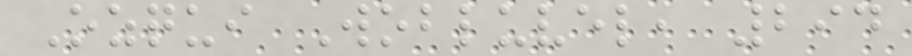Ozqui Wobluvel, 294
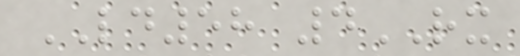LD58 4RX
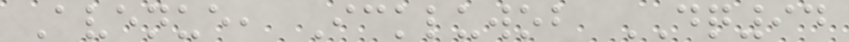Avenue, Ickluwob DQ94
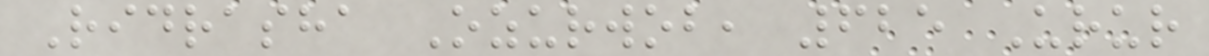Ridrasha Ozurwob, 625 Urur
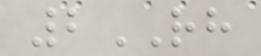2RH
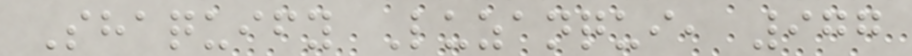Shaquify Luzanqui, 977
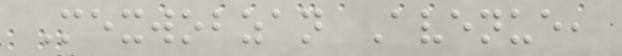Mexwobzan Avenue,
